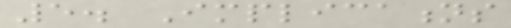5. Implications
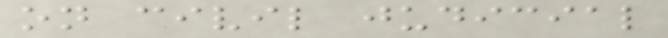on civil judicial
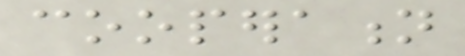cooperation
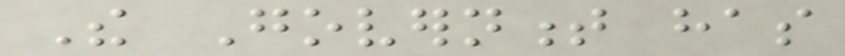The Government has
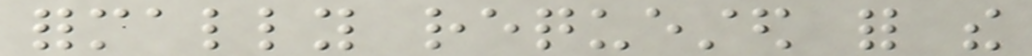formally requested for the
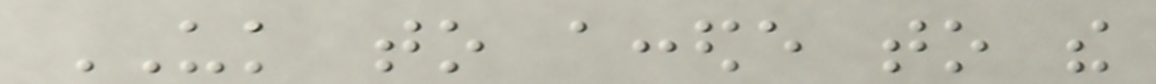UK to accede to the
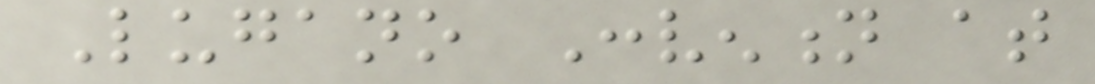Lugano Convention at
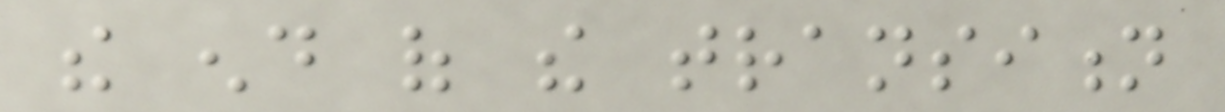the end of the transition
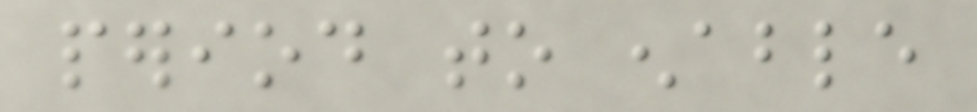period to enable
